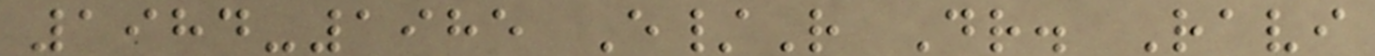1984-1985 E/R Dr. Ravi
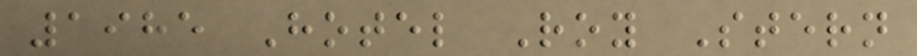1985 Hotel Roy Stern
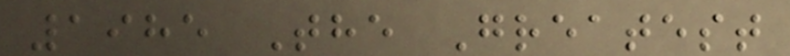1985 The Greatest
